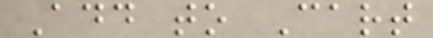Add to Cart
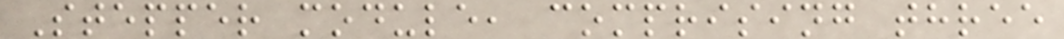Stepper module, comprising three
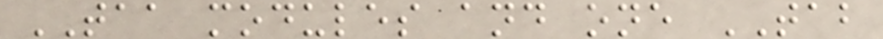TAA modules and one TAB
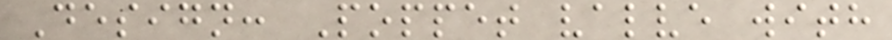Design: Poppet valve with
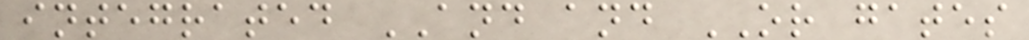integrated AND and OR gates
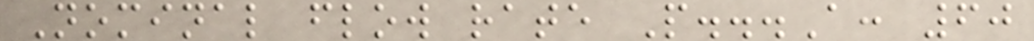Nominal flow rate P...A: 60
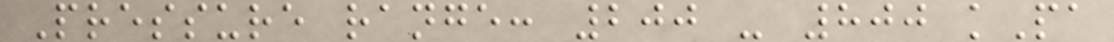Pressure range: 200 - 800 kPa
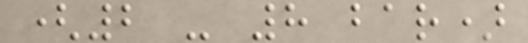(2 - 8 bar)
